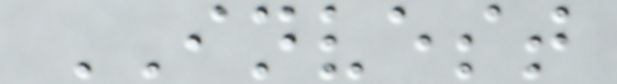INVEST
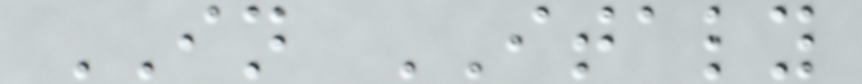IN ITALY
